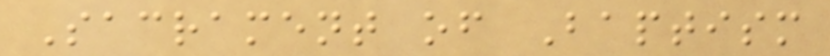Sacrament of Baptism
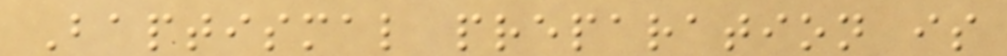Baptismal preparation is
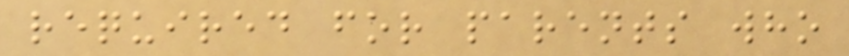required for parents who
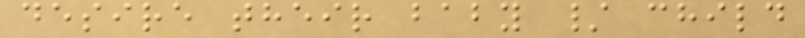desire their baby / child
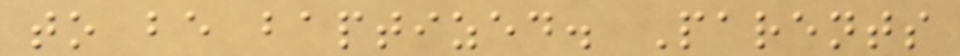to be baptized. Parents
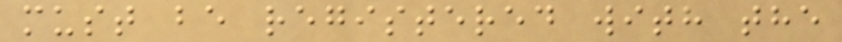must be registered with the
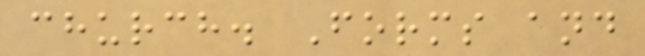church. Forms and
